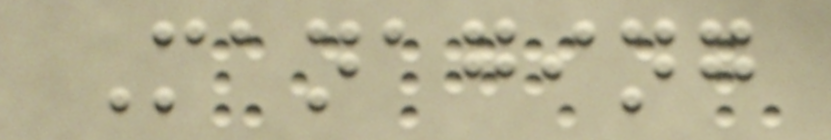Managing
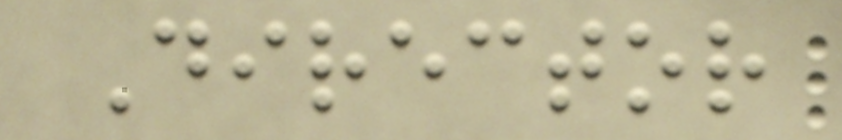Director
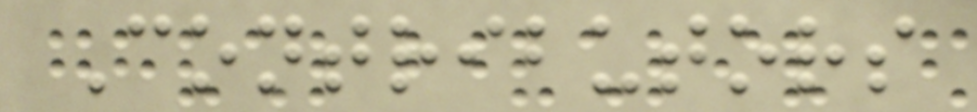Contributors
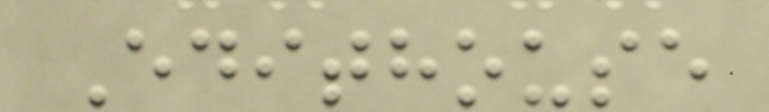Edithouse
